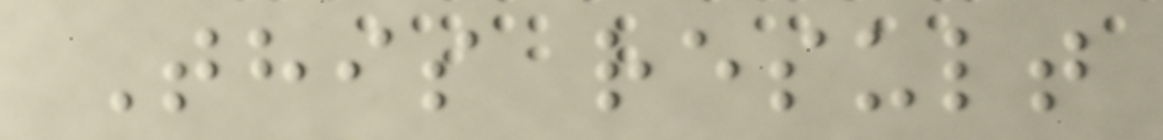This result
